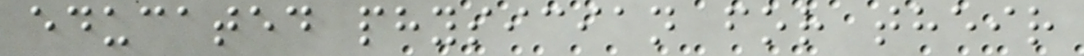educated physician for their
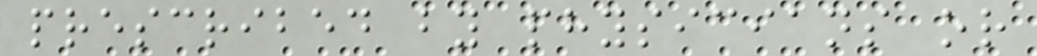prescribed by physicians or
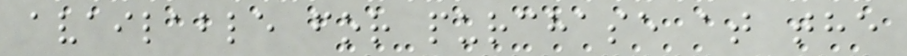available for purchase at the
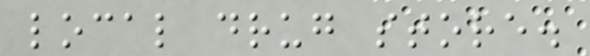local drug store.
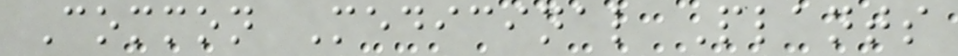Common Medicinal Plants
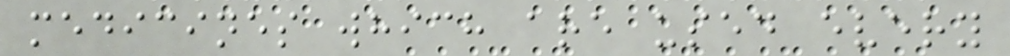medicines which are used every
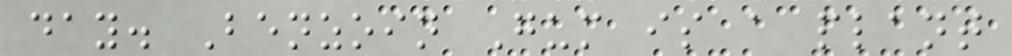day. Benzoin Gum is a plant
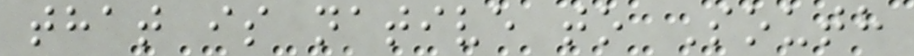that is native to South
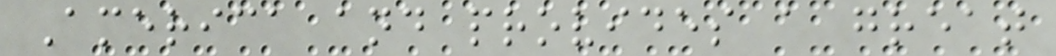America and provides a great
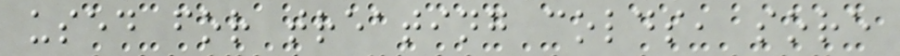used for treating colds, sore
